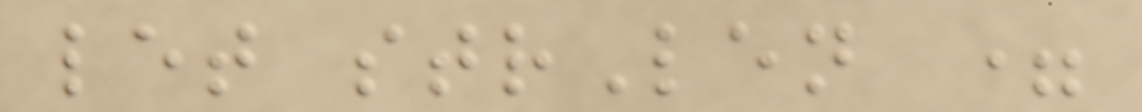let strLen =
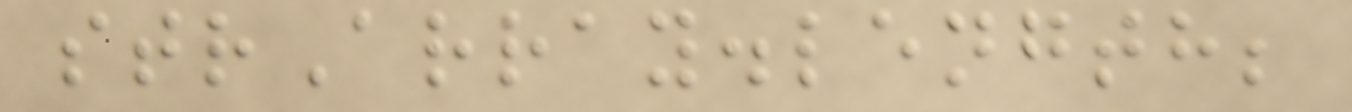strArray.length;
